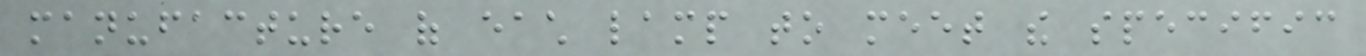manufacture of each lamp to meet the specific
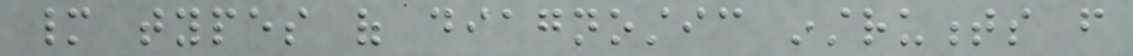many types of diagnostic instruments from
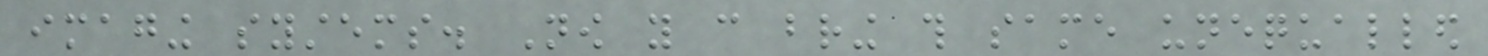imaging systems. Now you can bring this same unequalled
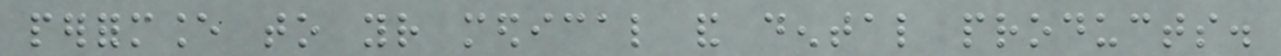performance to your medical and dental products.
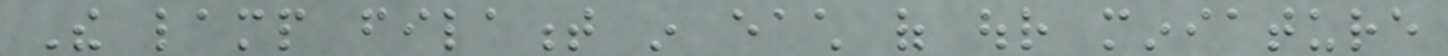The lamp filament in each of our miniature
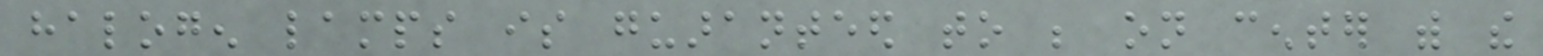halogen lamps is guaranteed to be on center with the
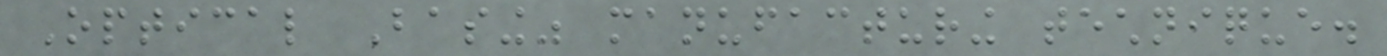Optical Basing" manufacturing technique.
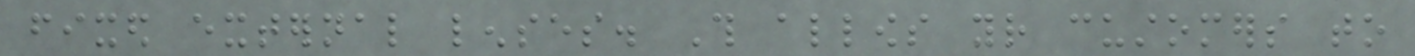fixed external lenses. This allows your customers to
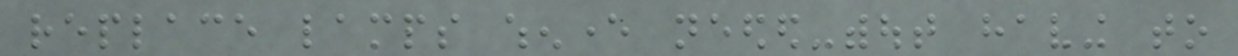replace lamps whenever needed-without having to
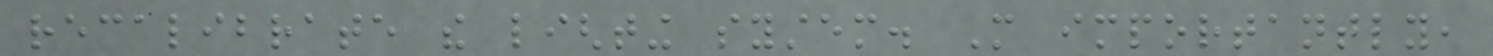recalibrate the lighting system. More importantly,
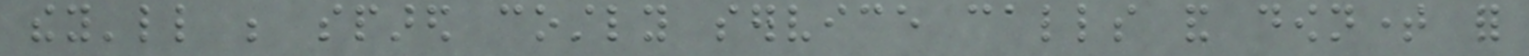they'll be spared costly service calls and downtime for
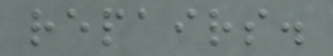repairs.
